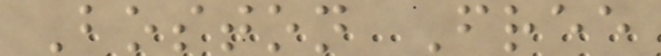Boston Free
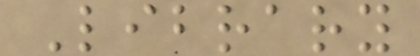Library
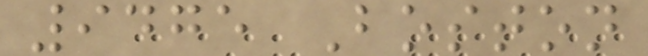9475 Boston
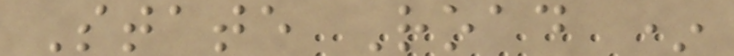State Road *
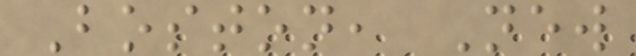Boston, New
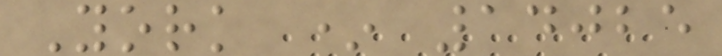York * 14025
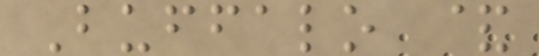Buffalo &
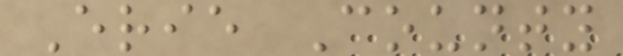Erie County
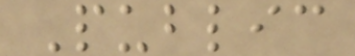Public
